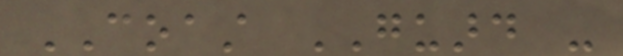COAST GUARD -
